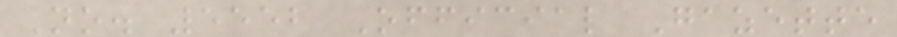No. 5552 Official Gazette
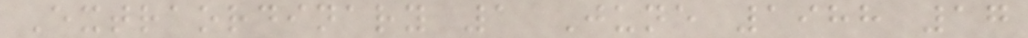Extraordinary 1 June 1988 17
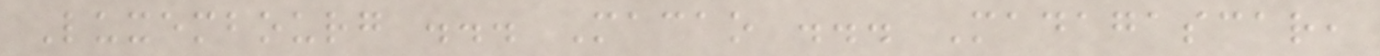Luxembourg ... Macao ... Madagascar,
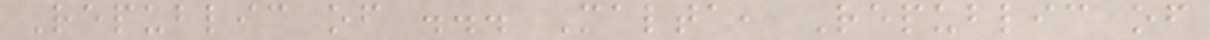Republic of ... Malta, Republic of
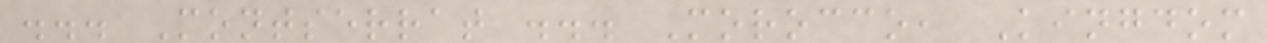... Montserrat ... Morocco, Kingdom
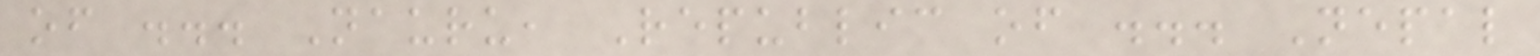of ... Nauru, Republic of ... Nepal
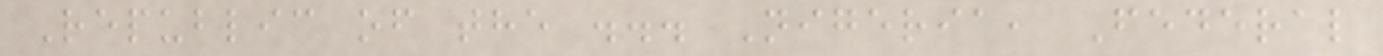Republic of the ... Nigeria, Federal
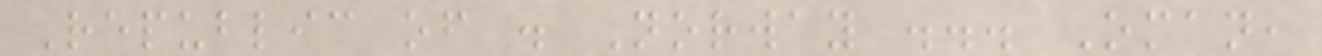Republic of . Norway ... Oman,
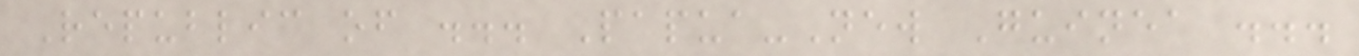Republic of ... Papua-New Guinea ...
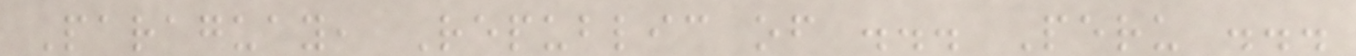Paraguay, Republic of ... Peru ...
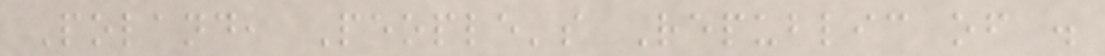Poland, People's Republic of .
